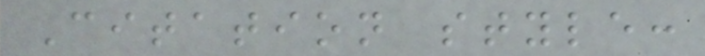Citation style:
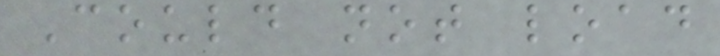Could not load
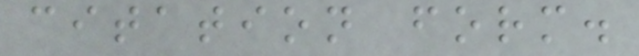citation form.
